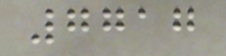7717
